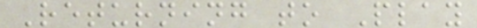Returning to Play
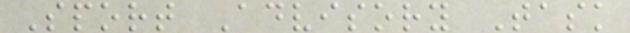Sport Advisory Task
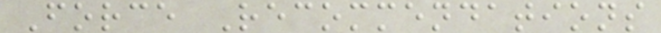Force Recommendations
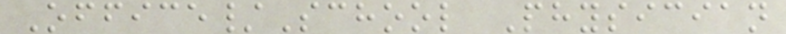Office/School Physician
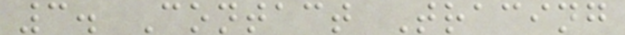3. Contact Tracing
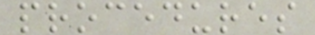procedures
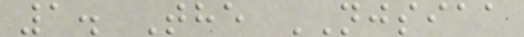1. The NJSIAA
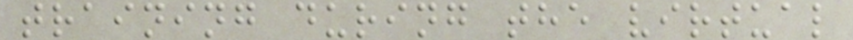training during the virtual
